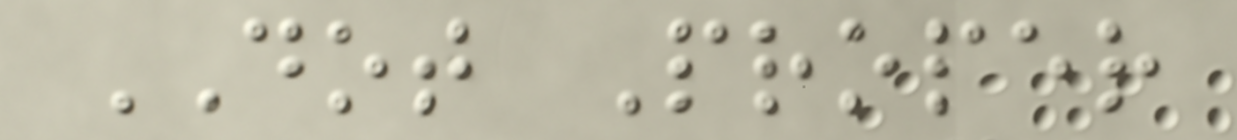DOT Proper
